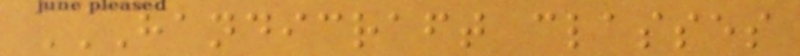HANDICRAFT CLASSES
